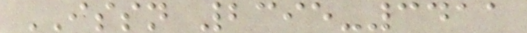ISSN 2395-3411
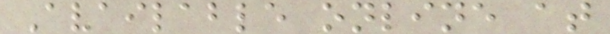Available online at
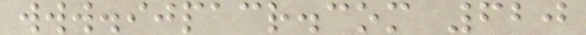www.ijpacr.com 620
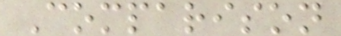Comparison
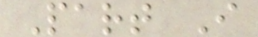Part I
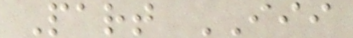Part III
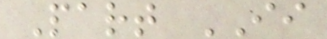Part II
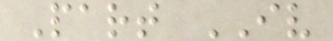Part IV
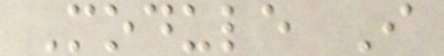Module I
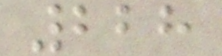228
